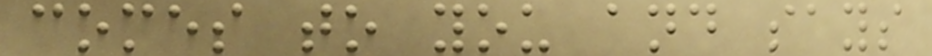comes to you and says
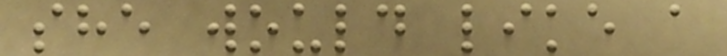she would like a
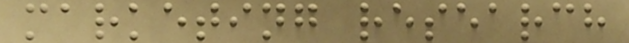marketing research
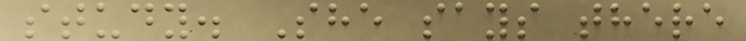study. She says there
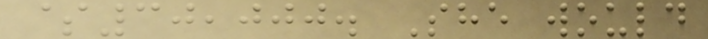$30,000. She would
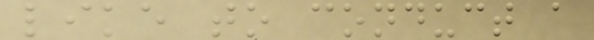like to conduct a
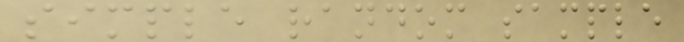simple random sample
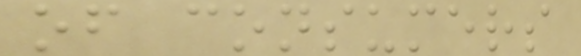of consumers
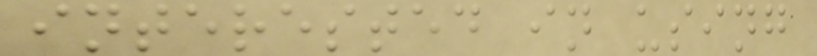interested in using
